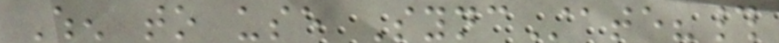When to use SyncState?#
